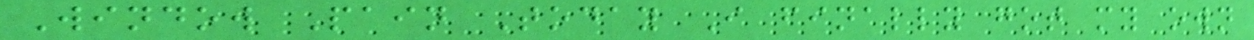Window Pain Today I finally got my own
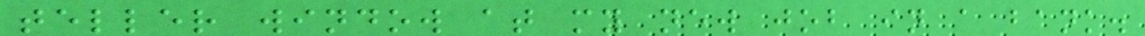teller window at my new job in a bank.
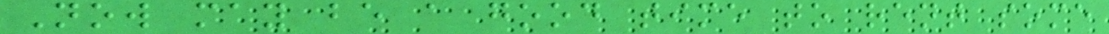Now may be a good time to rent some
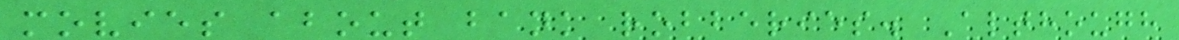movies about bank robberies. Although
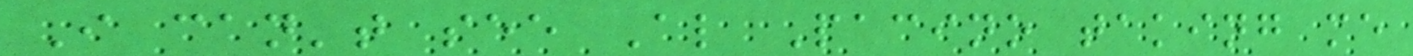I can't see Al Pacino taking me
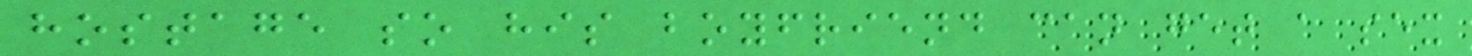hostage so his boyfriend can get a sex
